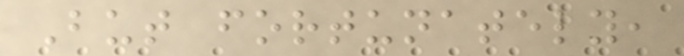But fortunately,
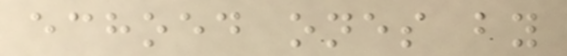echoed ones by
